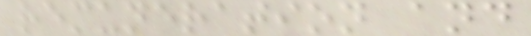remuneration and
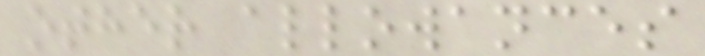other allowances
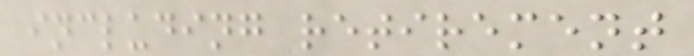including retirement
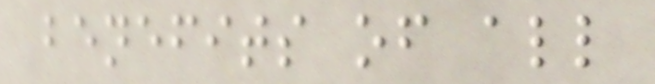benefits of all
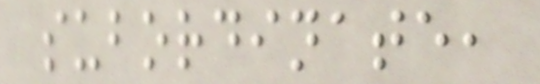subordinate,
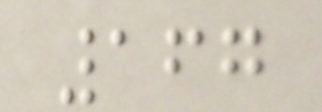167
